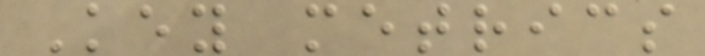Key metrics
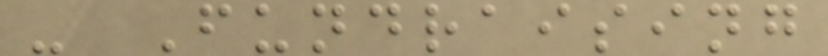- Fundraising
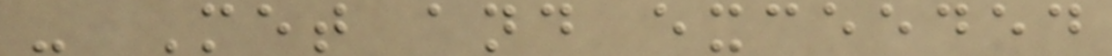- Met and exceeded
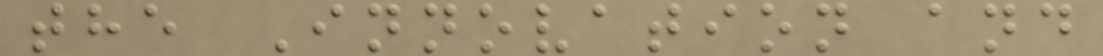the Innovation and
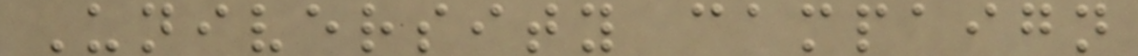University campaign
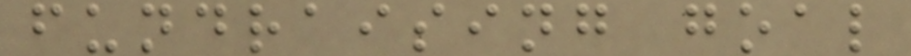fundraising goal
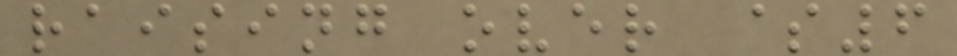raising over $6
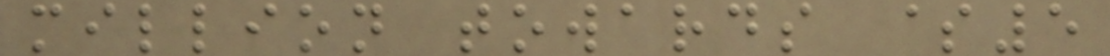million towards $5
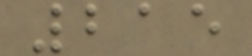215
